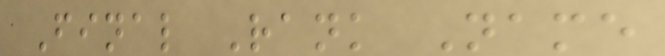Final Rank Name
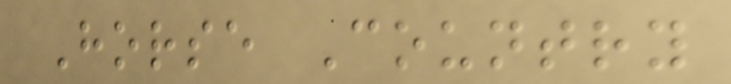Horse Country
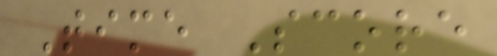Time Score
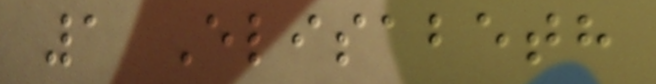1 Elisabeth
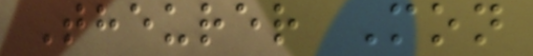Theurer Mon
